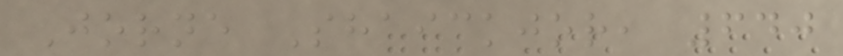Jorne Shaickjor, 640
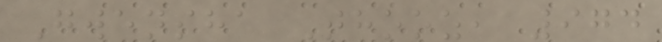Gwensha Thooz, 974
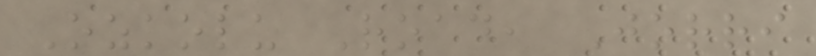Ozkolu Road, Jorri
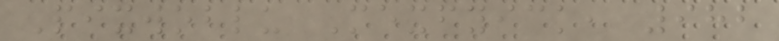Pixwoblu Mexfyick, 982
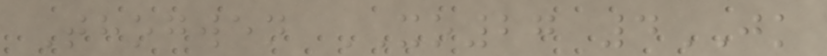Thogwen XO27 4JK
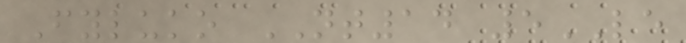Fyluko NT14 5LE
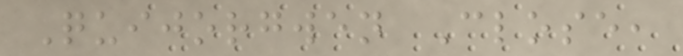Quijorgwen Close,
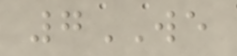7WE
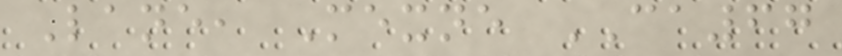Lane, Mexne CA67
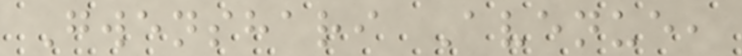Gwenshari Avenue,
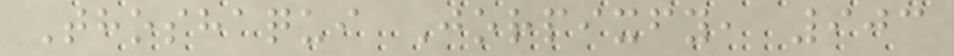Thoshaqui Jorpixfy, 903
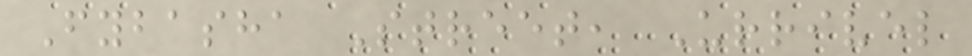Fybasha Street, Urrivel
